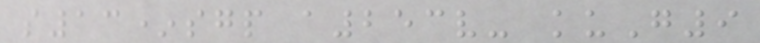s13*sgp a253v- kuG9
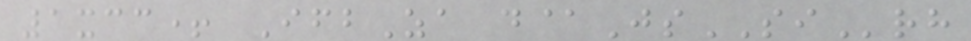1xcc+ IfbZa d@JsSIrh
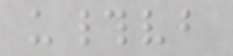u#vb
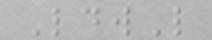LdwL
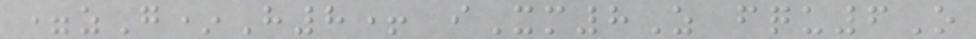=zG*H8+ iXm8Z fqu6O
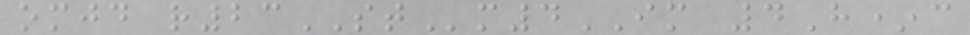omjd r23STm4IM 4H*c
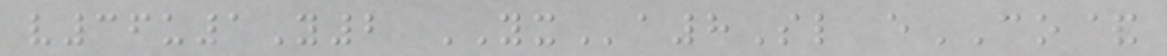v36u1Y2 YXa8Sl eCO&
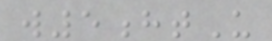w5htU
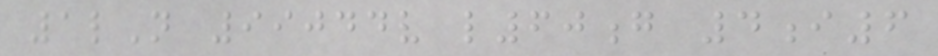1lN 99044v l60g 4i6
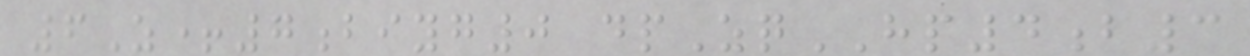6Z+7biyg0 dpZqHP4b3
